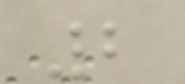2
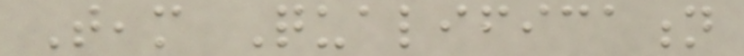Team Qualification
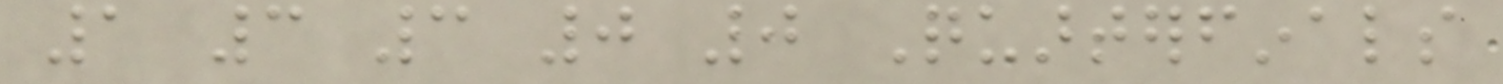1 3 3 0 0 Quarterfinals
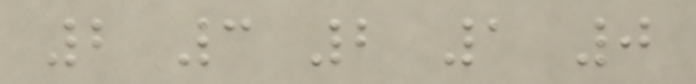2 3 2 1 0
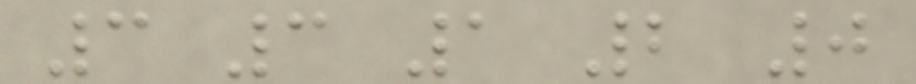3 3 1 2 0
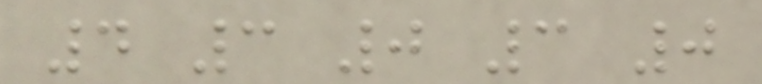4 3 0 3 0
